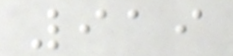919
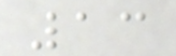13
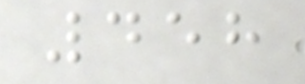458
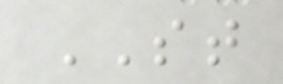ST
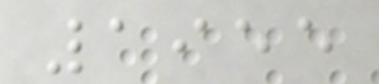1955
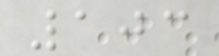103
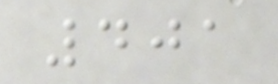401
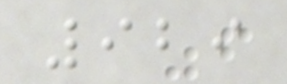929
